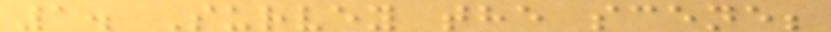1. Survey the scene;
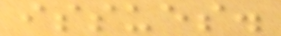issues.
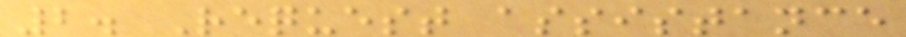2. Request assistance
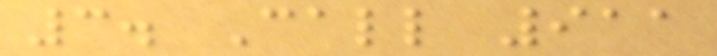3. Call 911
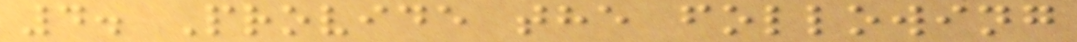4. Provide the following
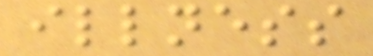illness
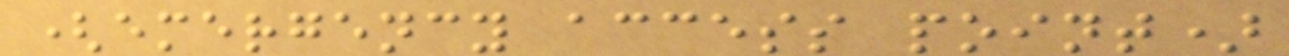(emergency access point)
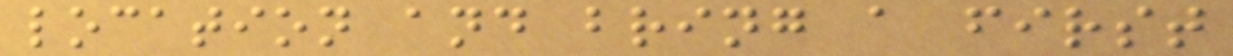location and bring a first
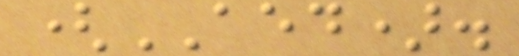(AED).
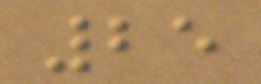25
